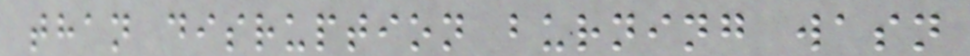than disruption burning wasn
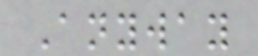Anyway
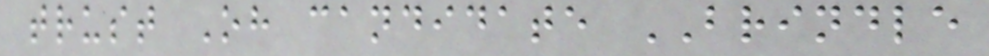trust Oh candidate BRINDLE
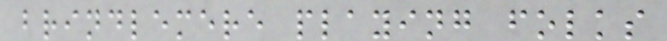brindlemere playing folks
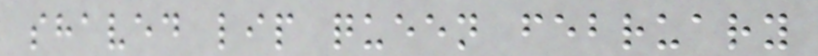shaved lip queen february
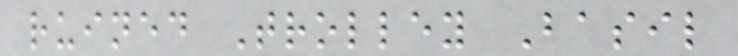ruined Trolley Basil
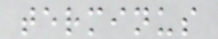terminus
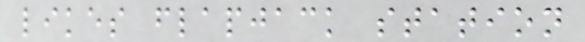likes flapjack station
